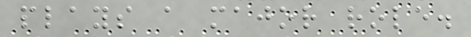plays a major role.
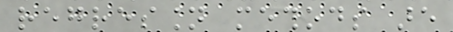regression methods are
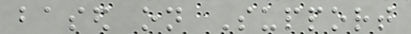based on Support
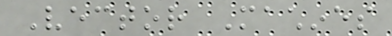Vector Machines
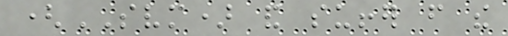(SVM) and suffer from the
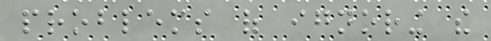problems of ignoring the
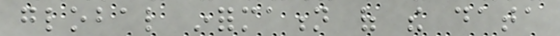global information of the data
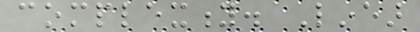complexity. Linear
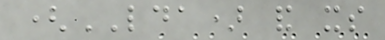(LDA) and its
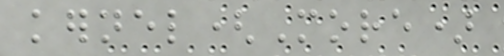kernel(More)
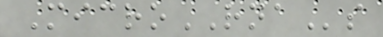MicroRNAs
